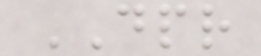DPR
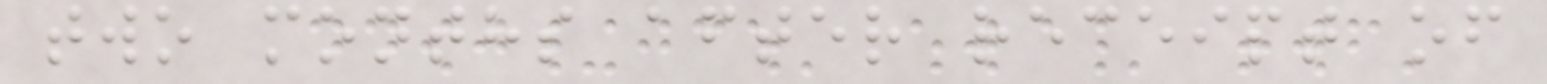two months after receipt of
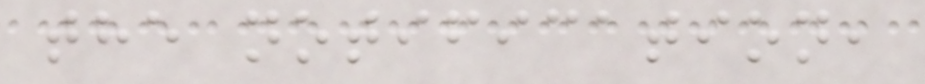the notification,
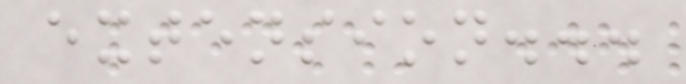extension...
